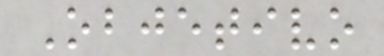Objetivo
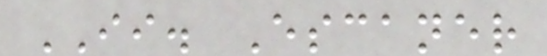II. Escaner
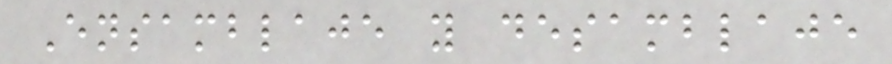Ensamblaje y desamblaje
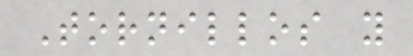Tornillos y
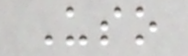Uso
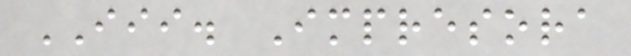III. Impresora
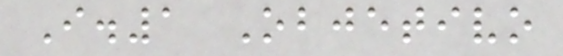I.1 Objetivo
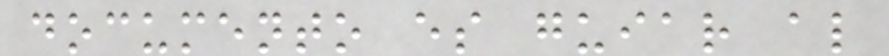documento es guiar al
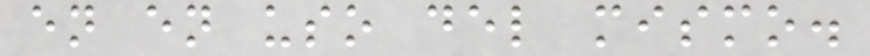en en uso del mismo.
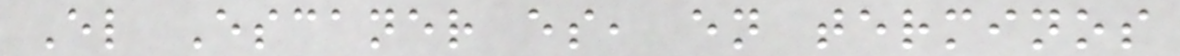El Escaner es, en terminos
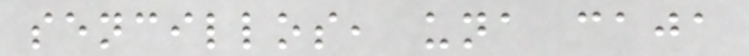sencillos, una caja
